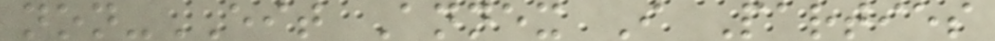non-EIT Annex I Parties
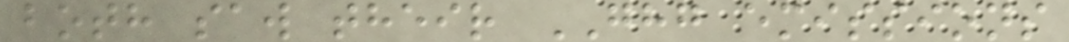both saw their GHG emissions
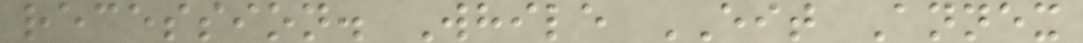recession. While EIT Annex
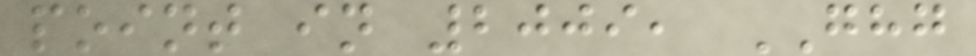point in 2009, GHG
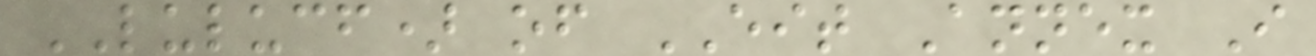LULUCF) of EIT Annex I
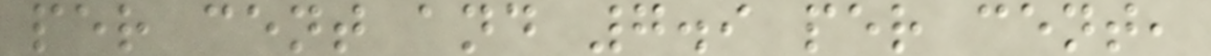per cent and 7.9 per cent,
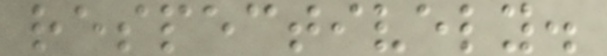respectively.
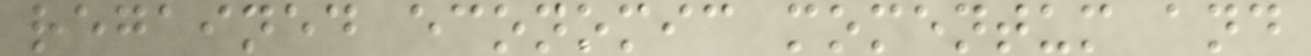regained economic momentum and
